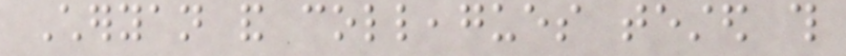Cheryan and colleagues tested this
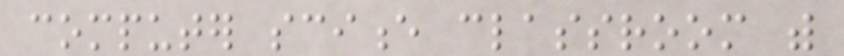computer science classroom with
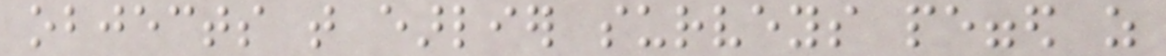objects that earlier surveys pegged as
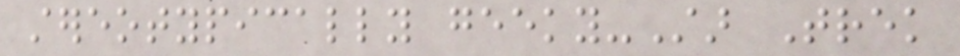stereotypically geeky-Star Trek
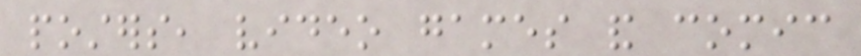posters, video games and comic
